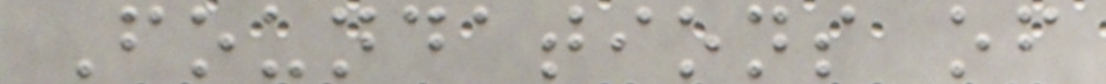Foundations of
